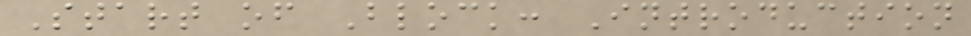Start of Block: Introduction
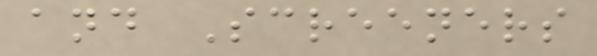and Screeners
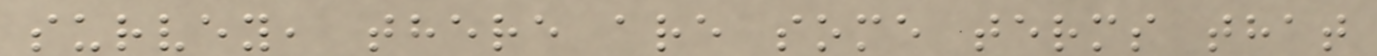survey, there are some terms that
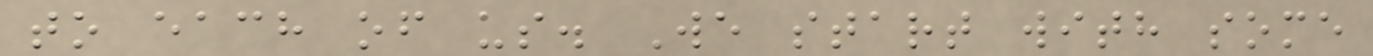to each of us. We start with some
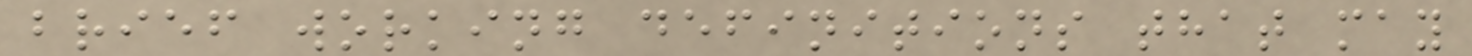brief working definitions that may
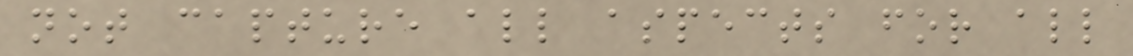not capture all aspects for all
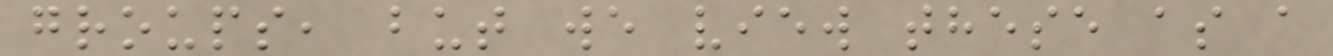groups, but we view these as a
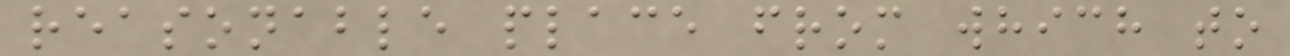reasonable place from which to
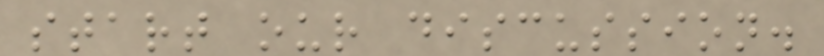start our discussion.
